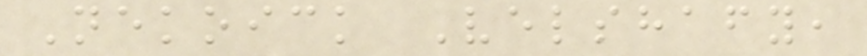Nekoick Velshafy,
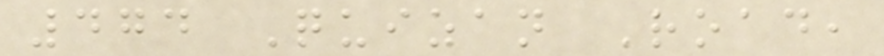474 Quizan Road,
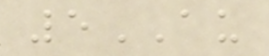5AU
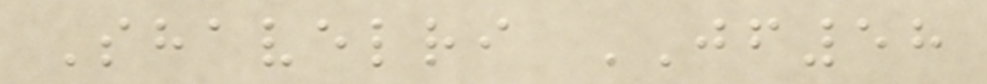Shavelri JF58
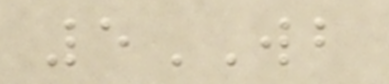5WB
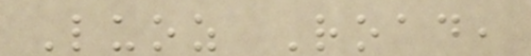Luoz Road,
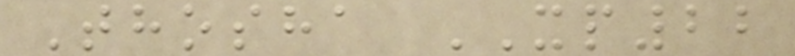Thosha XP22
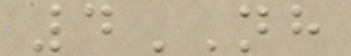4NH
